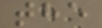the
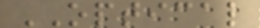OPTICAL
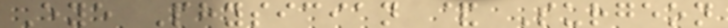Eye Physician & Surgeon
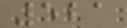521
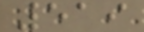519
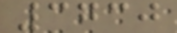3730
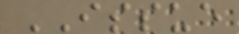ISSUE
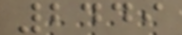2449
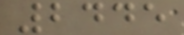2445
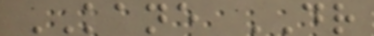KANE DR
